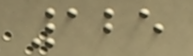125
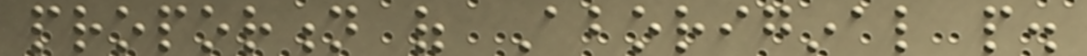proportion of Aboriginal people.
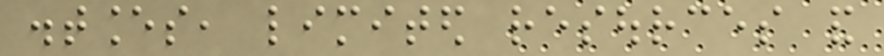distances, limited resources and
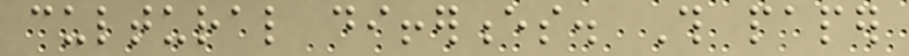cultural differences. This paper
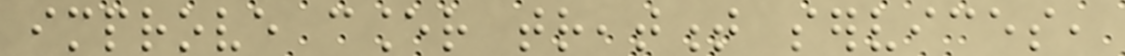improve cancer treatment services,
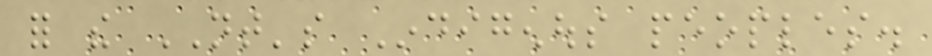for the NT's Indigenous peoples.
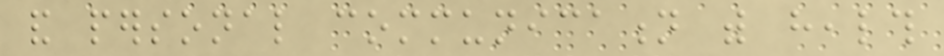and personal communication with health
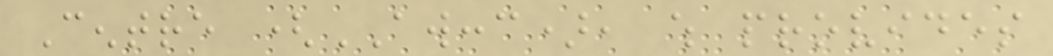Centre (AWCCC), which provides
